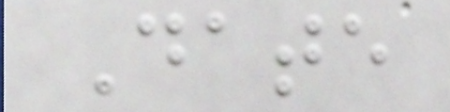Date
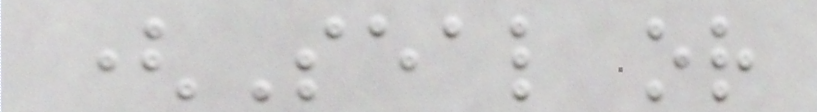(Seal or
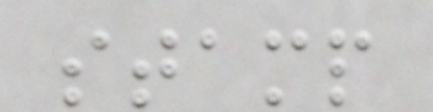stamp
